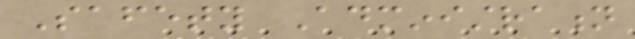Safety Administration
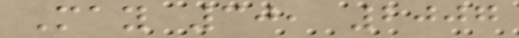May 30, 2007
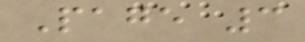Page 3
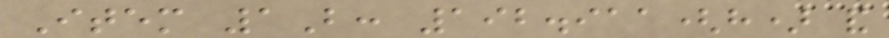Item 1B: 192.911(h) and
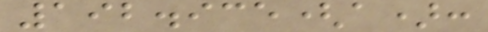192.935(a):
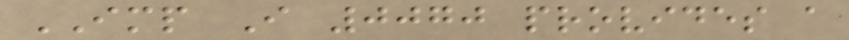IMP I 0070 provides a
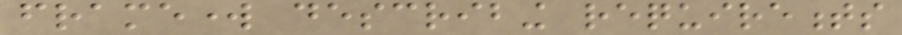framework describing requirements
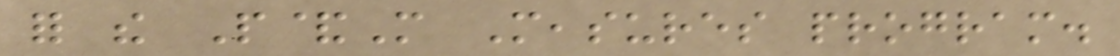for the P&M Measures program.
